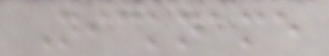Nickname
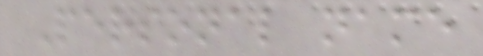Personal name
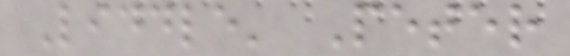Liddle' Peter
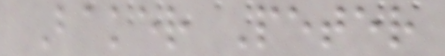Baker Peter
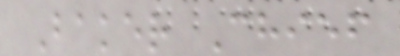Baker Chief
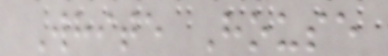White House
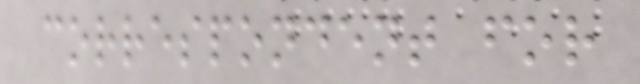correspondent for
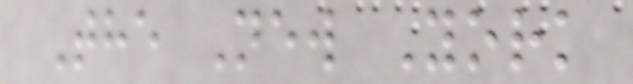The New York
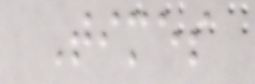Times
